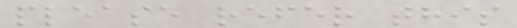please refer this
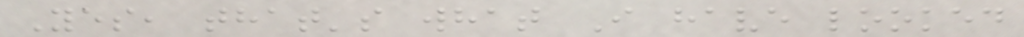Yes, that's what I have looked
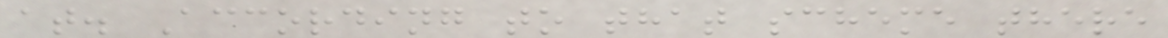at. According to that scheme there
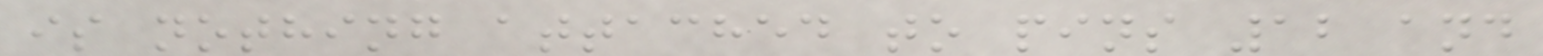is nothing attached to pins 12 and
